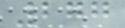277
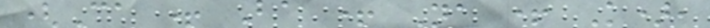(Ca + Ba + Na + K),
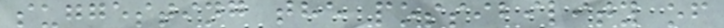suggesting the possibility of
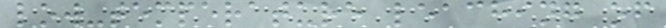low-temperature leaching of
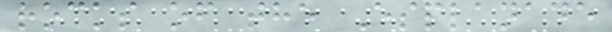rocks of the Esplanade
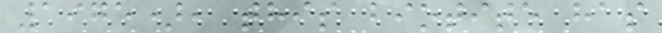1975), this biotite has
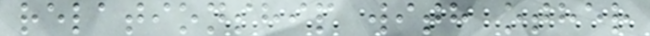relationship with other
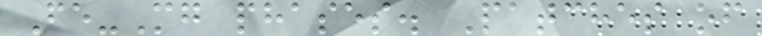Fe-Mg phases. Patches of
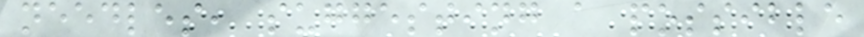needles, suggesting a possible
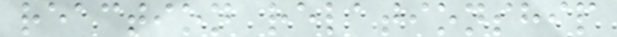reaction relationship
